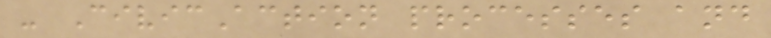- CivicAction processes and
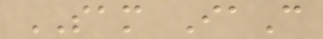SAM IaC
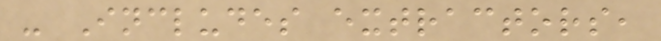- Includes extractors,
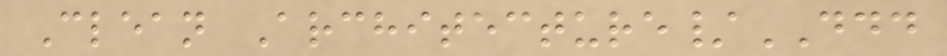Clean Architecture/DDD
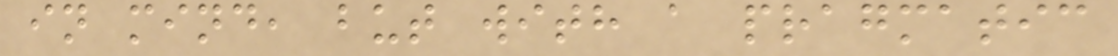in mind, but with a pragmatic
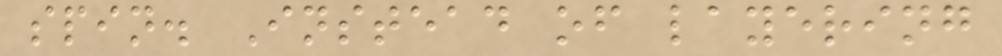spin. Instead of layering
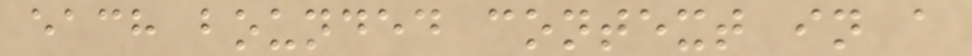each bounded context in a
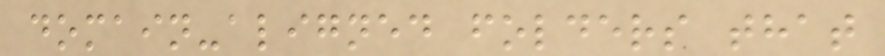domain-aligned folders that
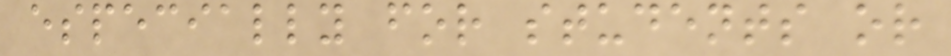especially for students or
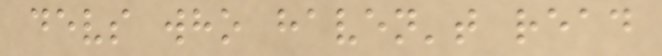devs who haven't read
